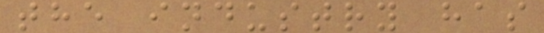the industry has
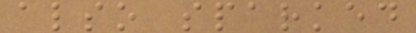also sparked
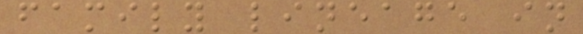family lineage in
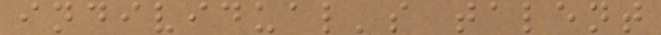individual's talent
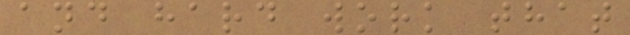and hard work that
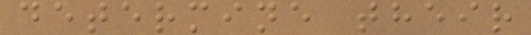determine their
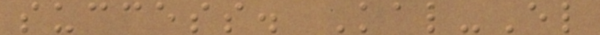success. Kal-El
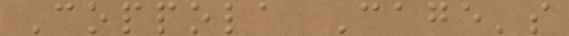Coppola Cage's
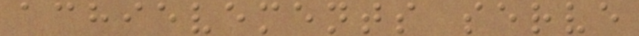achievements serve
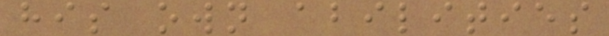his own abilities
